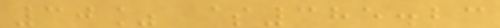30% $385.23
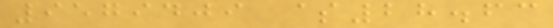9579409 $28.63
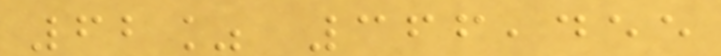62% 366,455
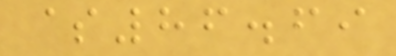$86.69
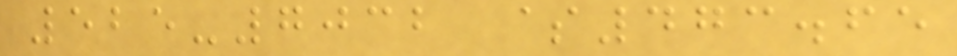525-7032 $473.65
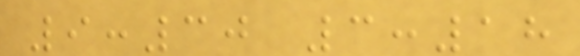9:30 3:18
